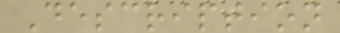Description
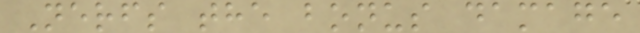Nerfs the bonus damage
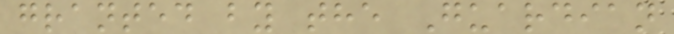granted by the Guardian
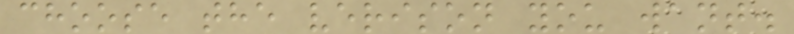choose the verison you want.
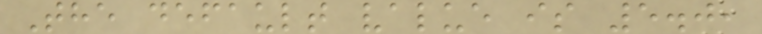The default value is 5.0,
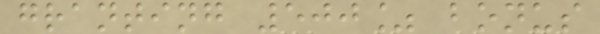granting 500% bonus
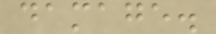damage.
